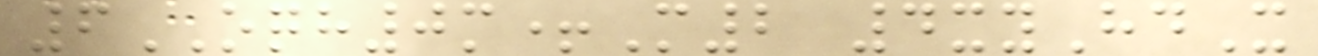6OQH0m+M2 4xyHdX
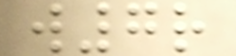w7r
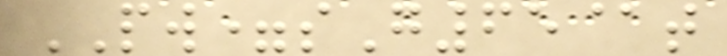PW=sG65@t
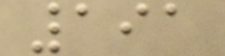191
